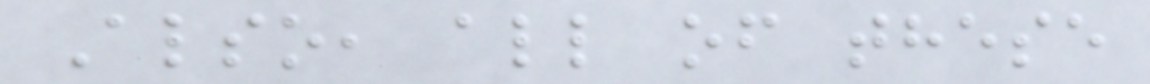Also, all of these
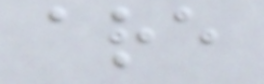are
